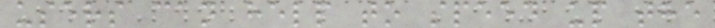users can help to speed up the
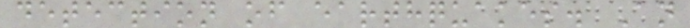detection of earthquakes. An
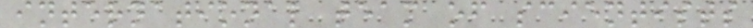international team of scientists
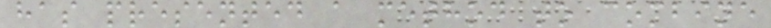has presented a method to combine
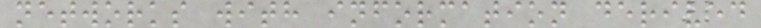networks with information derived
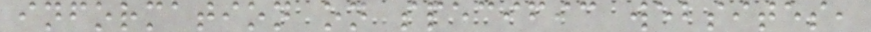information on specific websites,
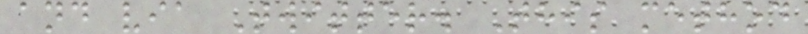and via Twitter. This method
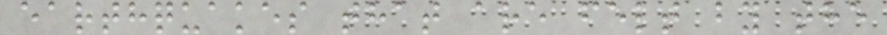earthquakes that are felt by the
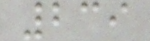239
